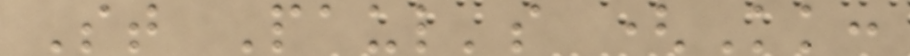St Paul's (Kk:
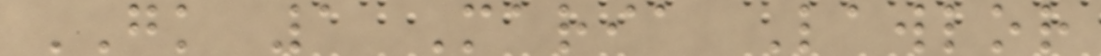GK 1 Maria Lawlor
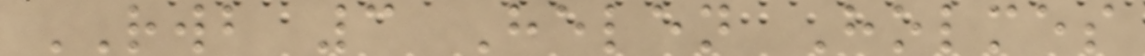RWB 3 Helen Holmes
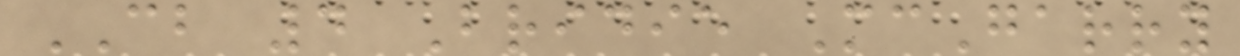CB 4 Bridie McGarry
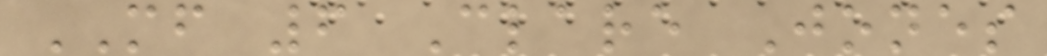MF 6 Clare Jones
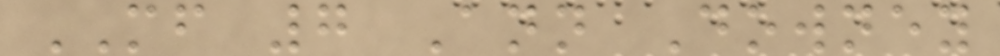MF 7 Ann Downey
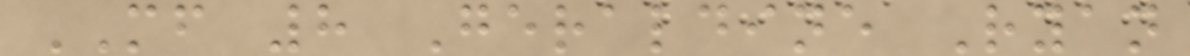MF 8 Geraldine Ryan
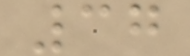37
